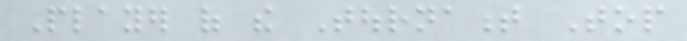Player of the Tournament Top
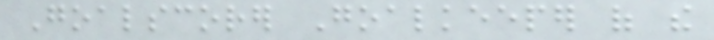Goalscorer Goalkeeper of the
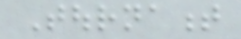Tournament
